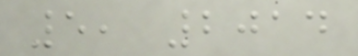5, 2014
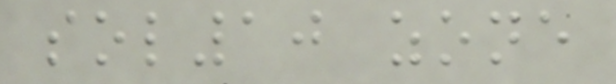sol10 zone
